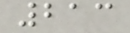213
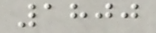1800
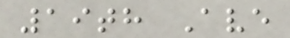19th Ave
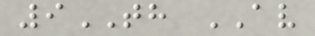9TH AV
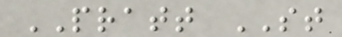PRATT ST
